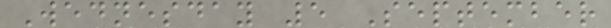Wednesday 5 September
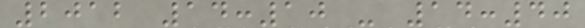2012 14:10 - 14:40
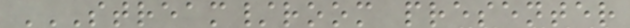STREAM/ROOM PRESENTER
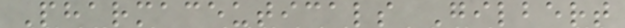Pharmaceuticals Gilbert
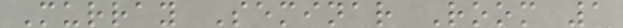Murray Seminar Room 1
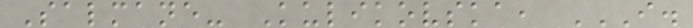Salmane- Kulikovska, I.
